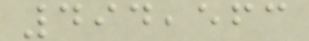494,563
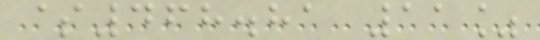$468.81 11%
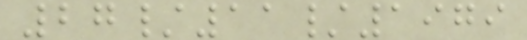27/11/1979
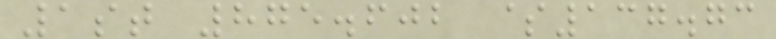1st 875.602 $137.73
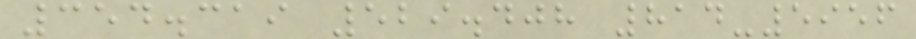354.319 529.408 814-5956
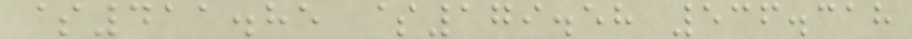$411.85 $179.58 536.318
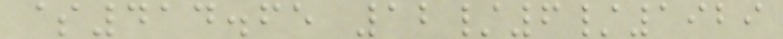$414.65 12/6/1929
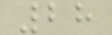28
